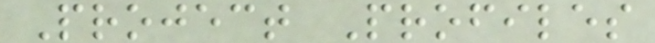Project Profiles
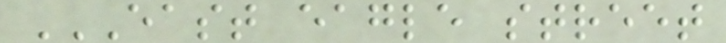EAST EAGLE STREET
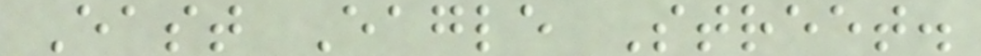East Eagle Street.
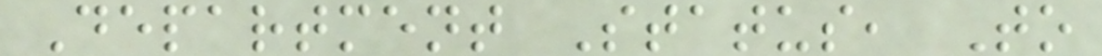Department Status, To
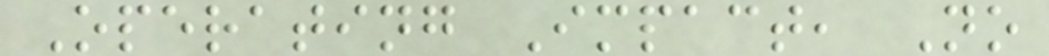Operating Impact, No
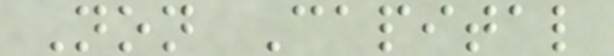Non Capital
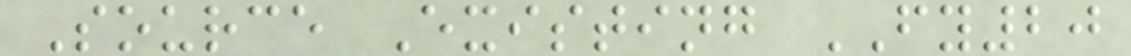Source Existing FY20
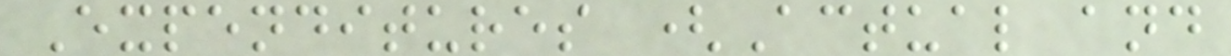Expenditures (Actual and
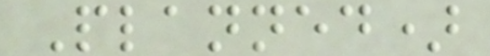Planned)
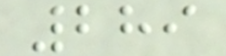289
